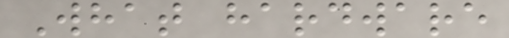What hardware
